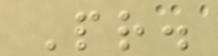Pr.
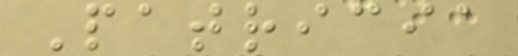Patricia
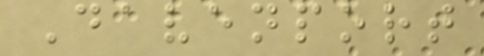Davenport
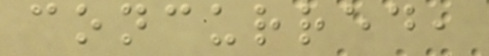concurred,
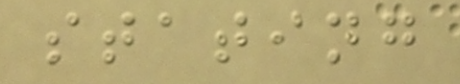stating
